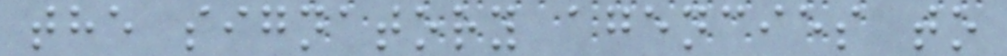the signatory agencies to
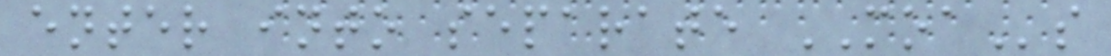enter into separate MOAs
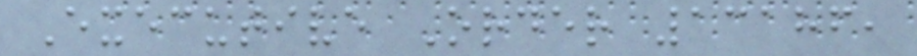Executive Order 13186,
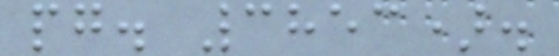pg. 3853).
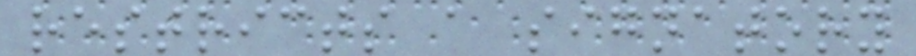restricts a signatory
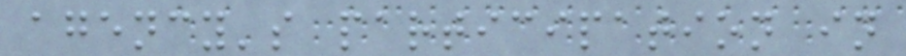agency's participation in
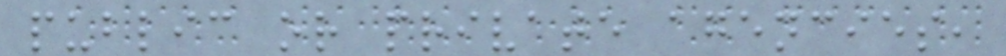public or private agencies,
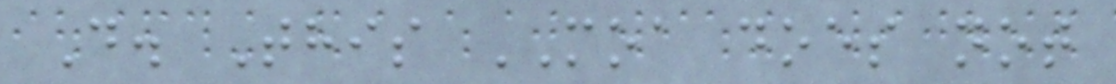D. This MOA does not
